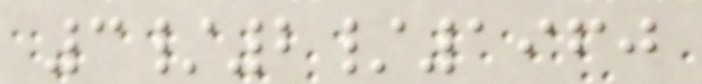3/2/1960
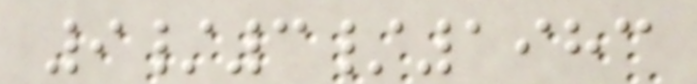9/3/1983
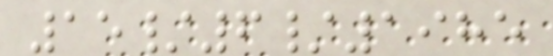15/6/1985
